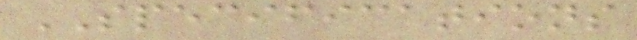SPECIFICATIONS
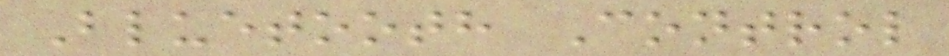Bluetooth Control
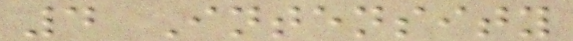4 Intensity
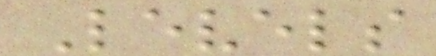Levels
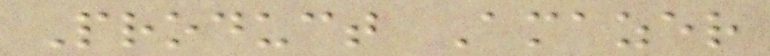Product Amazer
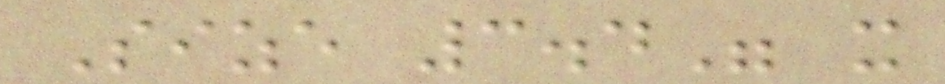Size 3.4" x
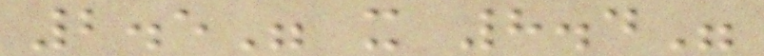2.5" x 8.4"
